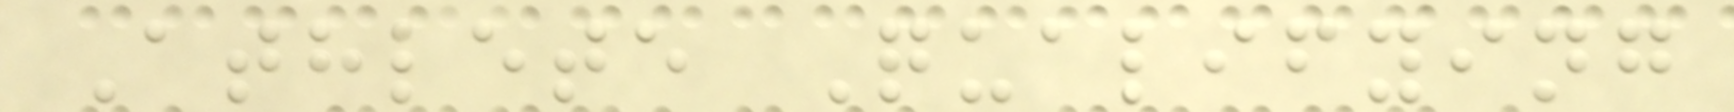Athlete Qualifying
